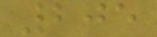205
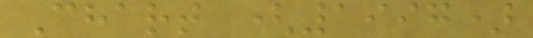Chart (1997)
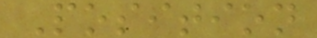Position
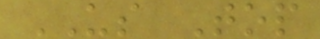US Top
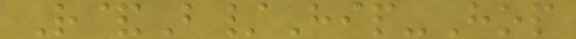R&B/Hip-Hop
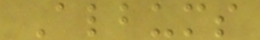Albums
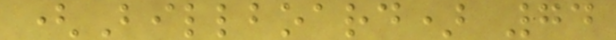(Billboard) 74
